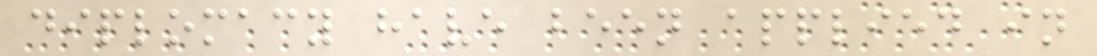diplomacy have been applied in
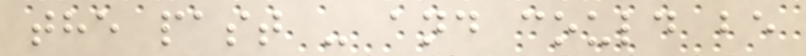the past - and could be
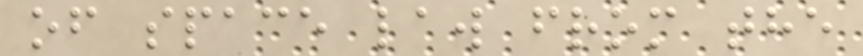of space law from the
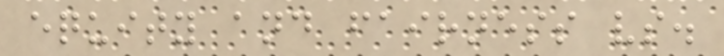equity and fairness vs.
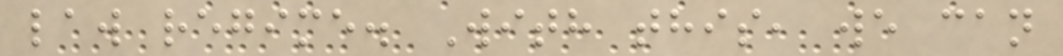law regime. With this, we can
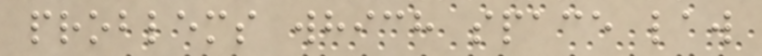problems which space law
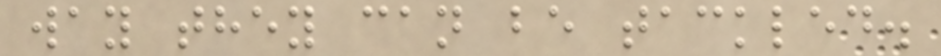way they can be tackled.
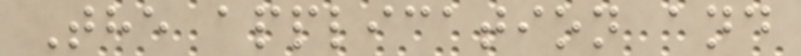The application and
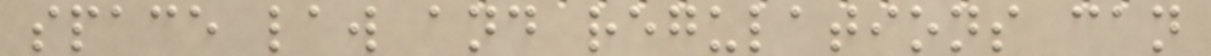space law and regulations can
